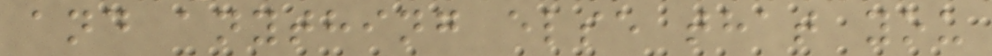and anything else that you
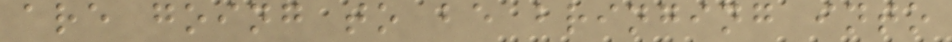are going to be bringing into
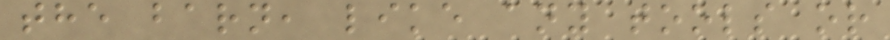the barn, like any tools or
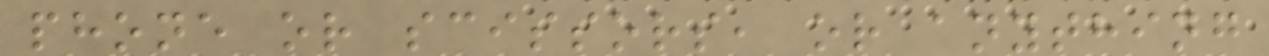phone or scissors, or anything
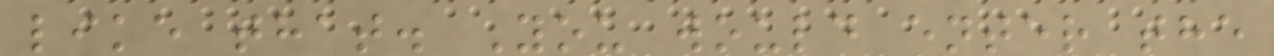like that. You would enter the
